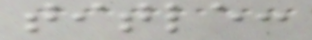title:
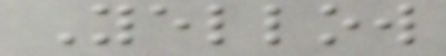Yellow
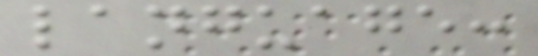language:
